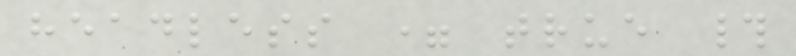headless = true #
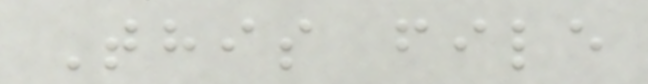This file
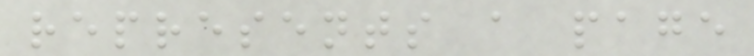represents a page
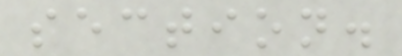section.
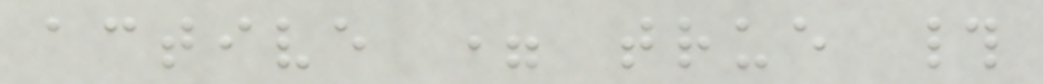active = true #
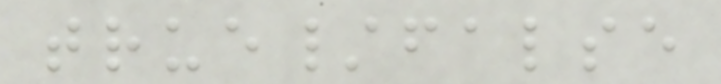true/false
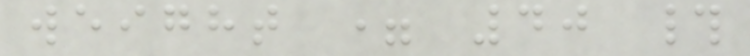weight = 40 #
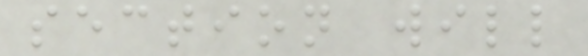section will
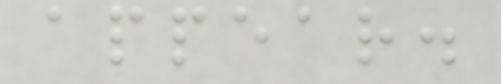appear.
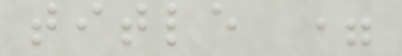title =
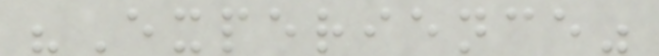"Experience"
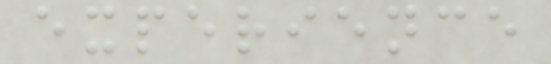experience
